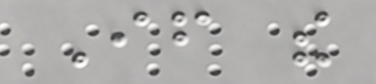If the
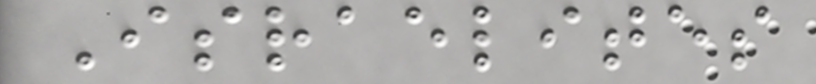Israelites
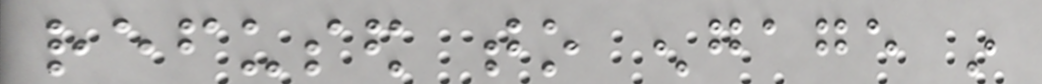refused to engage in
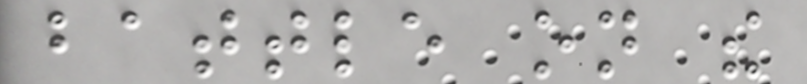battle on the
